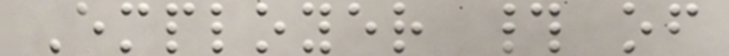Employer # of
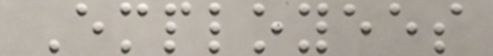Employees
